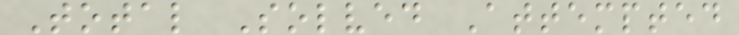Total Solved Attempted
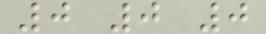0 0 0
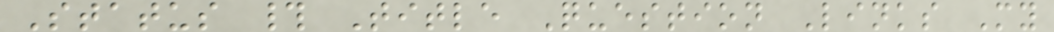Status # Title Question Links My
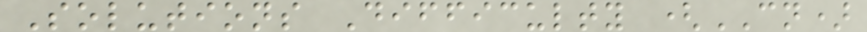Solutions Difficulty (CN)
